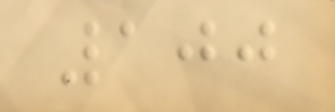100
